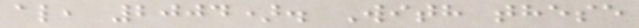al, 2004). With these
